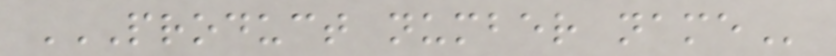PRODUCT NUMBER NAME
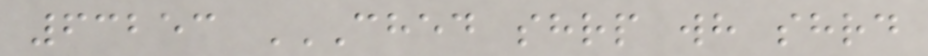63253 CHED SHRP WH SHRD
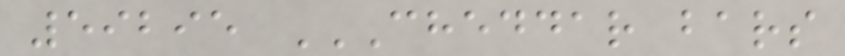59295 CHEDDAR BARS
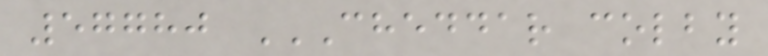57780 CHEDDAR COLBY
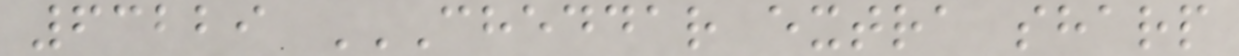63229 CHEDDAR EXTRA SHARP
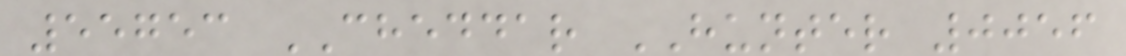55753 CHEDDAR HUNTER 0056
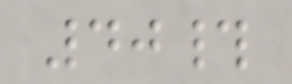40#
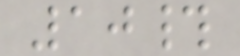10#
